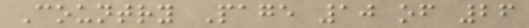Country Page 10 of 26
